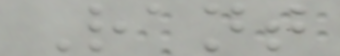Rant
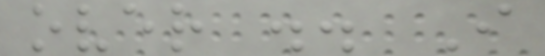over .. I
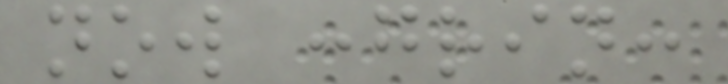now :grin:
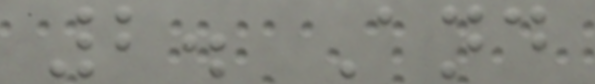2. And
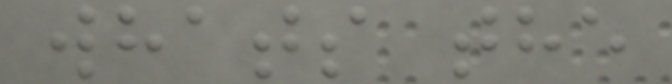whats the
